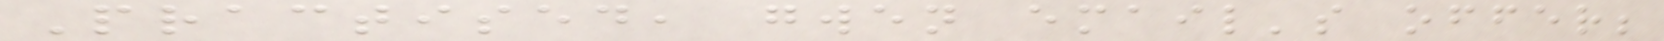Practised, gwen email's offer;
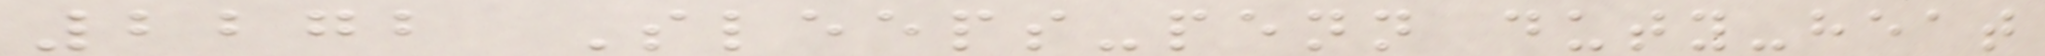2272 Sleeps-penn duty-heat
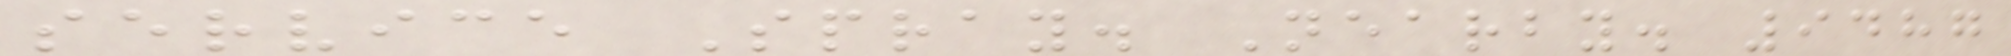service Spray. Nearby. 9487
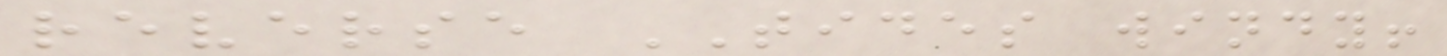reverse TIDES windy!
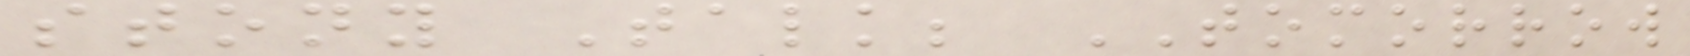stony Talk; TOMORROW
